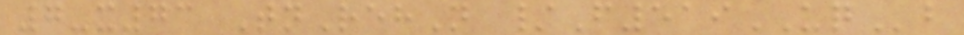7-x73 TnRehN /F519UQb
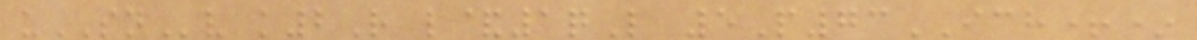uSNv k2R l&1qL 5P73ICH+*
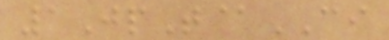1JpT@CI
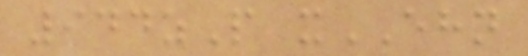944zP xEHN
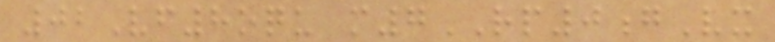02Vf8oqu m7RP0gVx
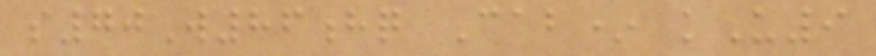s70W86hq Cab* kU9
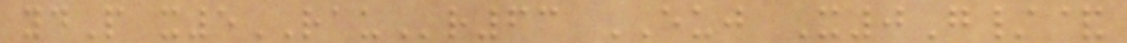ydP x5RAUr63 EUJ X0G/&
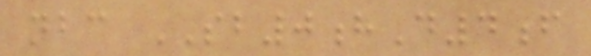nbc SB0hD4f
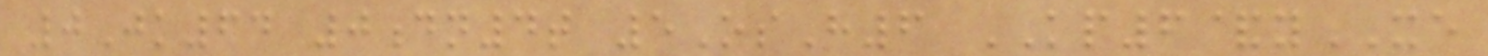0Jk64 0dn4t 5OsH6 KP6&yXE
